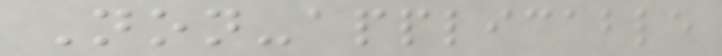Non-applicable
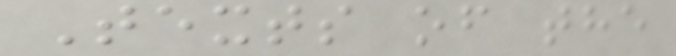Texts of the
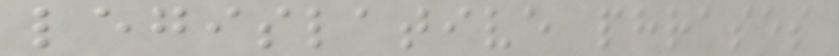legislative phrases
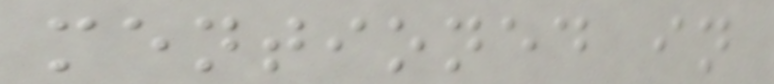mentioned in
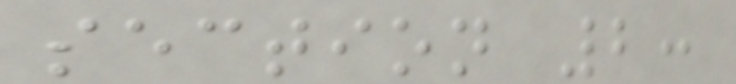section 2:
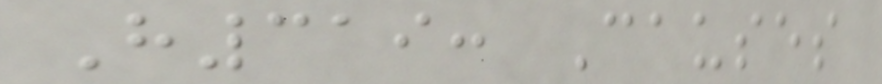H319: Causes
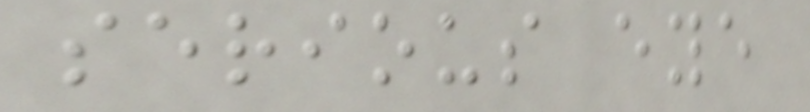serious eye
